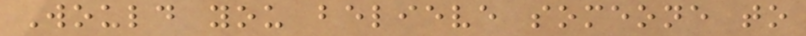Would you believe someone to
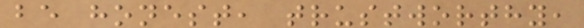be honest, trustworthy,
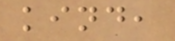kind,
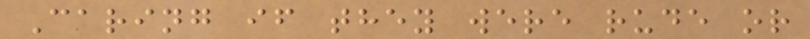Caring if they were rude or
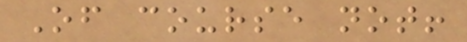Of course not!
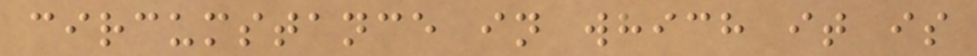circumstance in which it is
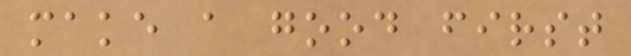make a good first
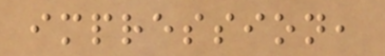impression,
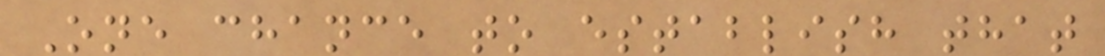One chance to establish that
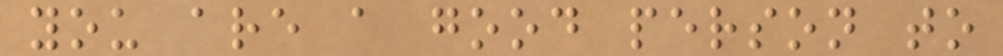you are a good person to
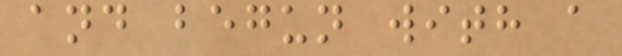and begun with a
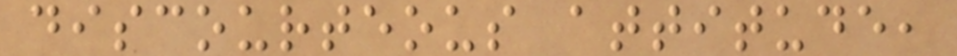discourteous attitude,
